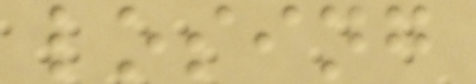losing
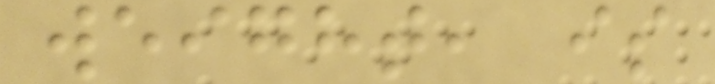weight, is
